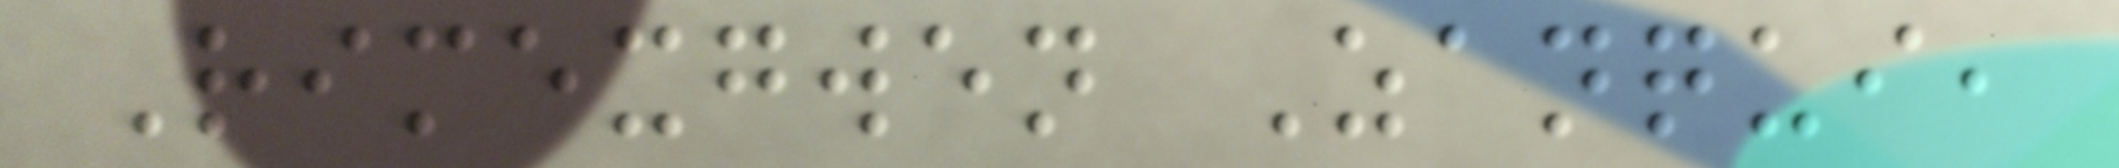Rimexgwen Zanqui,
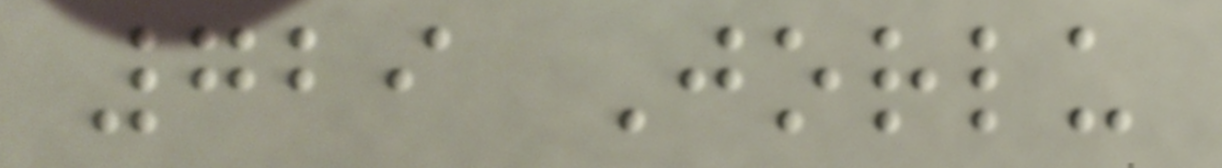729 Jorlu
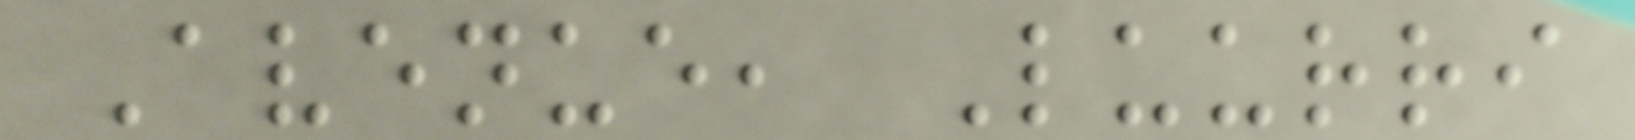Avenue, Luurri
